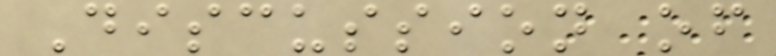Discussion of
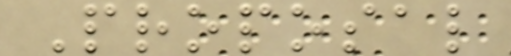Proposal
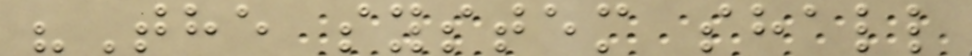"The system shall
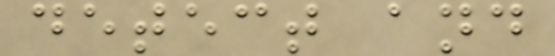detect and
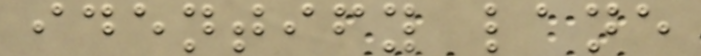identify lane
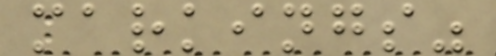markings"
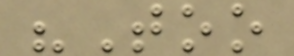"Too
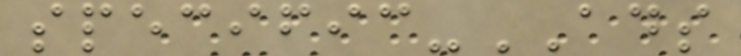specific-ADS
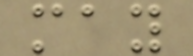may
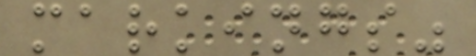markings"
